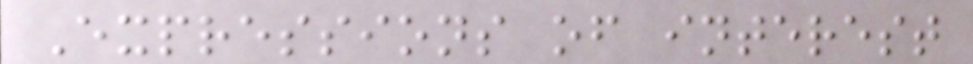Expressions of interest
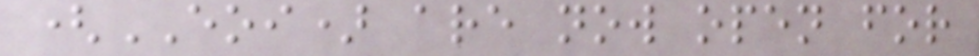(EOI) are now open for
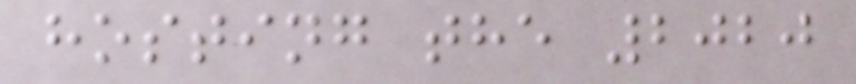hosting the 2020
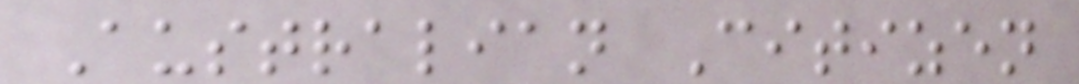Australian Citizen
